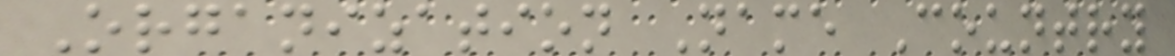Organization Name Country
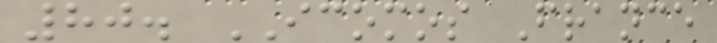80. ICOMOS France
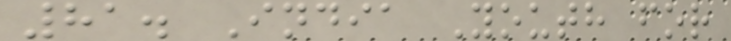81. India Youth for
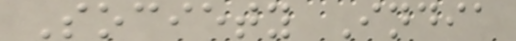Society India
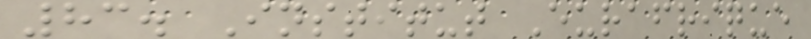83. Institut Eurafrique
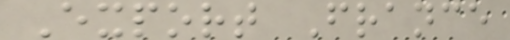Export France
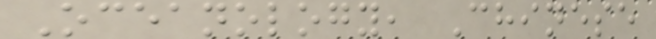Oceanology, Chinese
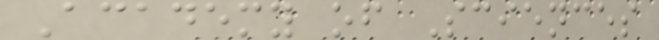Academy of Sciences
